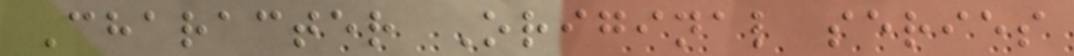Character Original series
